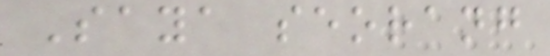Saya seorang
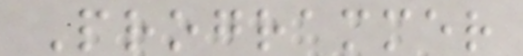Programmer
